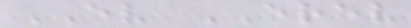EV EREV
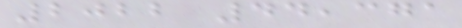2022 44,371
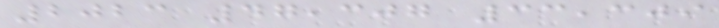2023 47,307 33,309
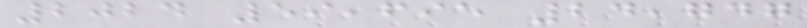2024 59,695 24,747
